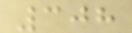308
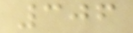306
